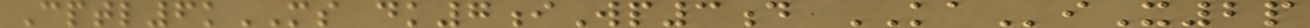Cptl6kMS dk7iWp3d KAiX2p
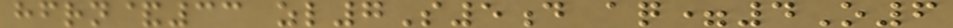hfrn&33 zl7S5d aq=4O6
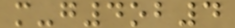m-g4ob4
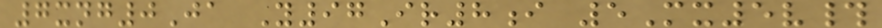7xng0Ja Y97Ir8i 5Mx5v#
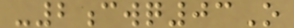-2cwq03O
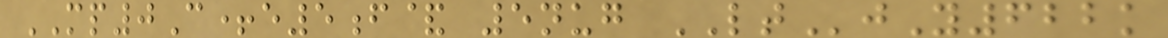MP0C+e5f& 5nug LTjY622k
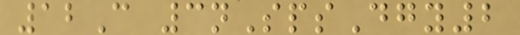12C 3nSpsDgy2
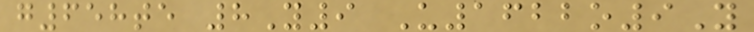g658te 8Y9 U1622o9Y
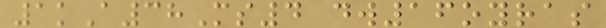1kA38Ms4 dw16oyras
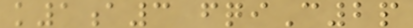k1a3 fqiC2p
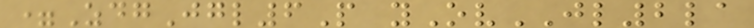=ZdgJgl6P yOvJL2la
